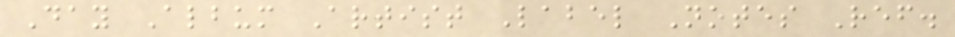Day Album Artist Label Notes Ref.
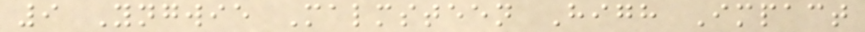9 Yngwie Malmsteen High Impact
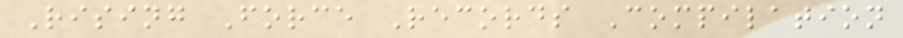Rising Force Records Compilation
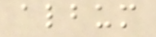album
